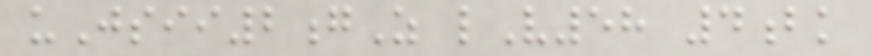uJsii2gZ lV58 4bk
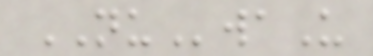NUwaU
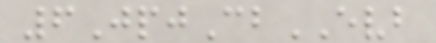6JpjCbEVB
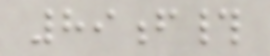89f#
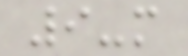9-m
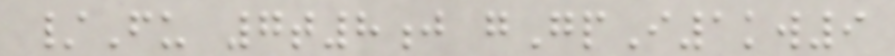/Fu 7t8j gGpI1kw9
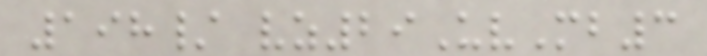198/ vz29UvMb3
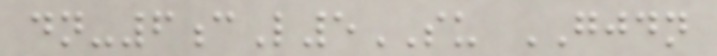dn-6cL5SU GJDN
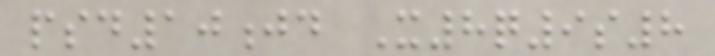psd10jd X8q9s8
